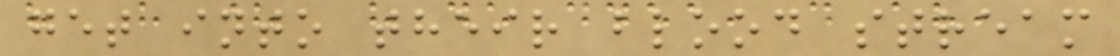get into their blood stream
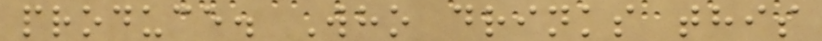produce. Who drinks this
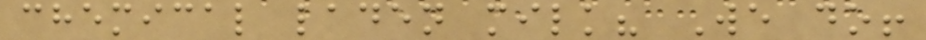chemical laden milk? We do!
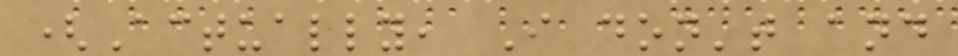(Actually, I don't and
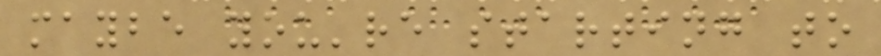maybe you're starting to
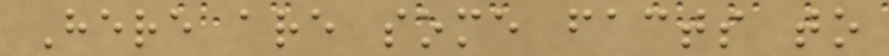Here are some facts to
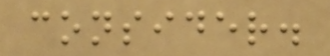consider.
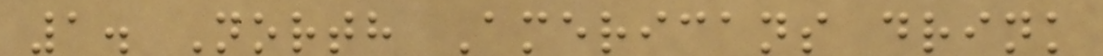1. North Americans drink
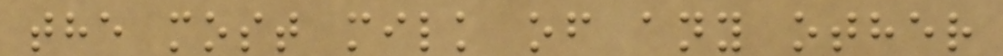the most milk of any other
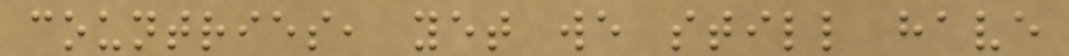countries, yet we still have
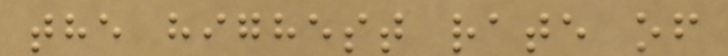the highest rate of
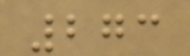273
